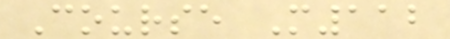Course M112
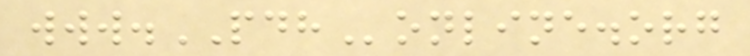www.PDHonline.org
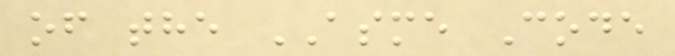of the ASME Code
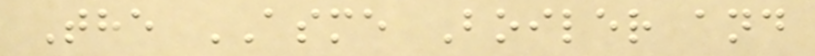The ASME Boiler and
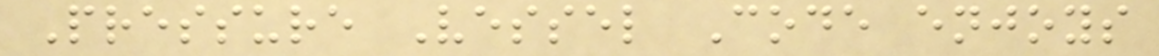Pressure Vessel Code enjoys
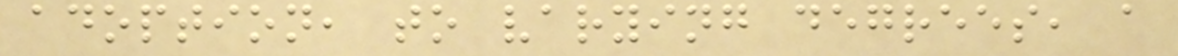adoption, to varying degrees, a
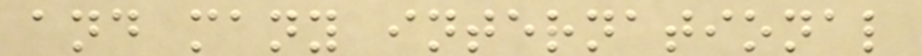and many international
